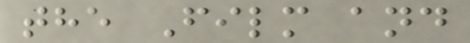the Film and
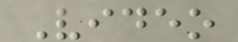Video
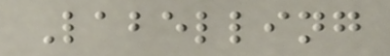Labelling
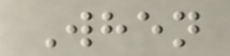When
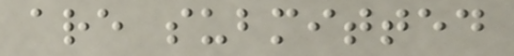are submitted
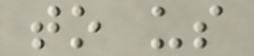to us
